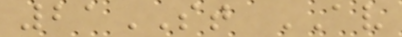21ST AV
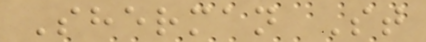Sherman St
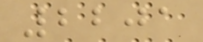2201
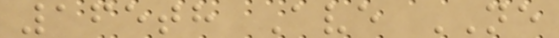165th Ave NE
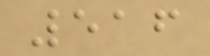516
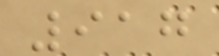917
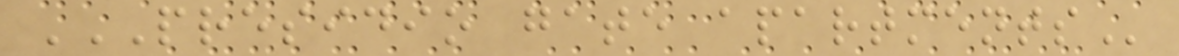PRESIDIO GATE APARTMENTS
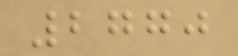2770
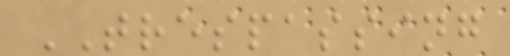TRESPASSING
